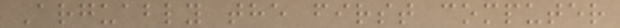Arguably the first computer
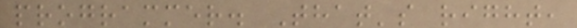programmer. That's right,
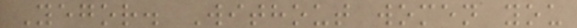Yegor. Without women you
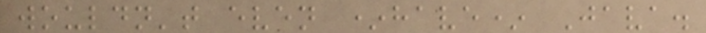wouldn't even *have* Java.
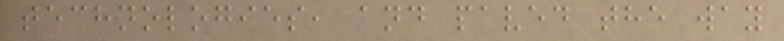technologies, and paved the way
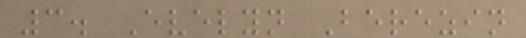3. Evelyn Berezin
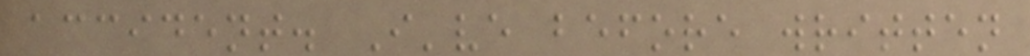accident. I've before written
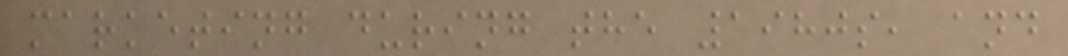marketing during the 1980s, and
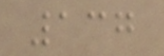137
